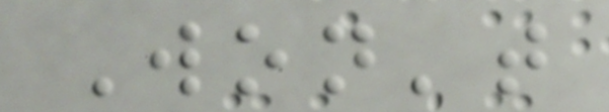Won't
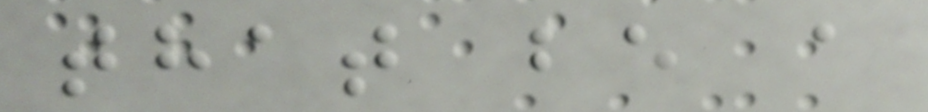that be a
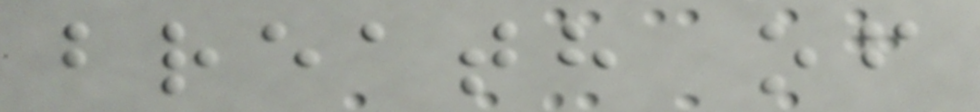breath of
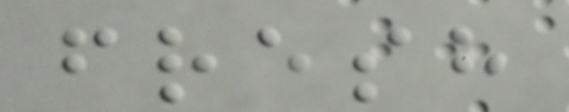fresh
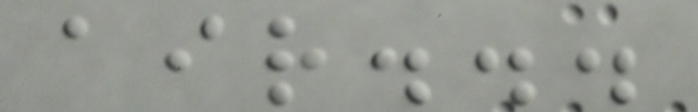air...
